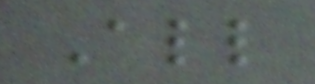All
